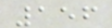156
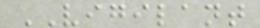VIGILANT
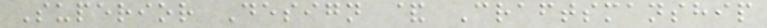Superior Design & Craftsmanship
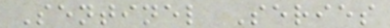Sentinel Series
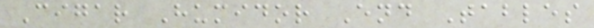Cigar Humidor End Tables
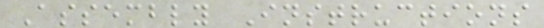Assembly Instructions
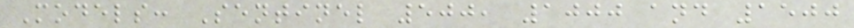Models: Sentinel 500, 1000 and 1500
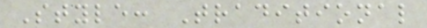Style: Traditional
